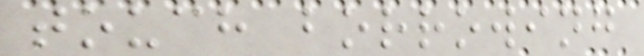touch borrowing
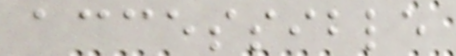accessible
